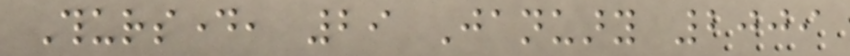Thursday, 29 January 2009
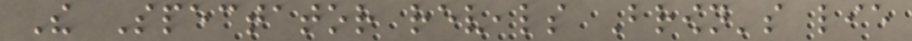The Spectator reveals Brown's lie
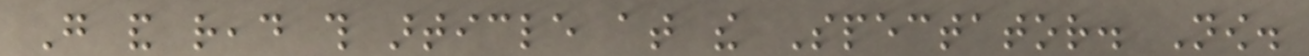Go and read this article at the Spectator. Now.
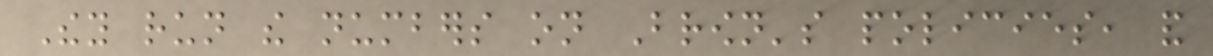They run the numbers on Brown's policies, and
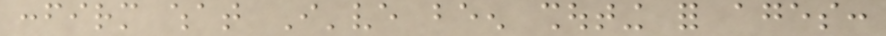confirm what I've been shouting for ages:
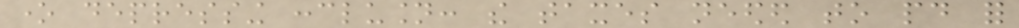one depressing conclusion: the taxes needed to paid for
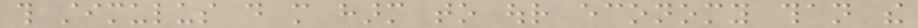this stimulus do more harm to our economy than the
